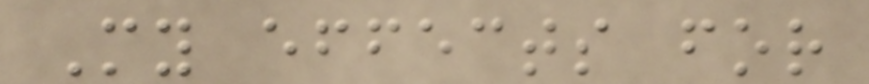My effects for
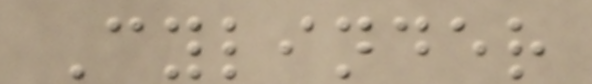Cylinder
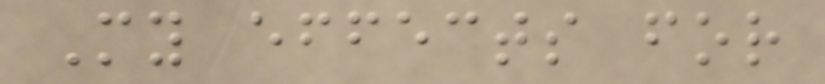My effects for
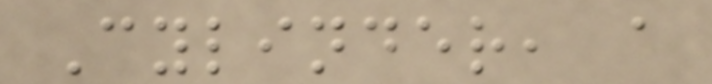Cylinder, a
